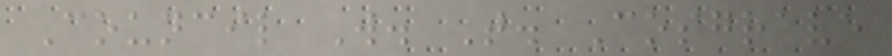Council W. T. Cosgrave
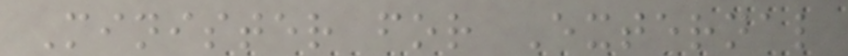Minister for External
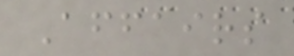Affairs
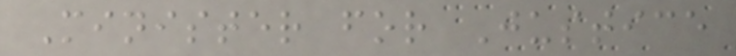Minister for Justice
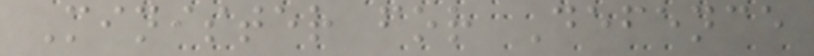Minister for Defence
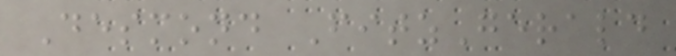Desmond FitzGerald
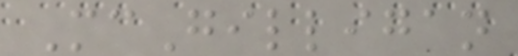McGilligan
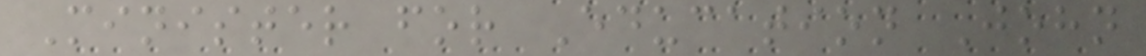Minister for Education John
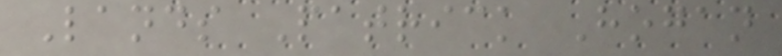Lands Patrick Hogan
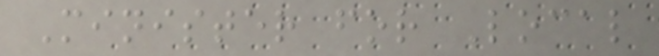Minister for Local
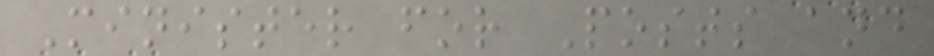Minister for Posts and
